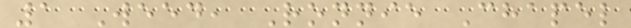1 Weed, Ronnie Chapel
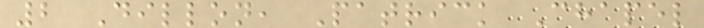2 Dillon, Patrick Chapel
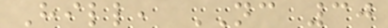Hill, NC 30
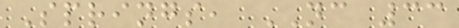Springs, NC 33
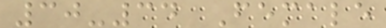30-34 Female
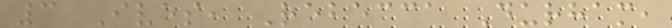3 Ives, Rebecca Durham,
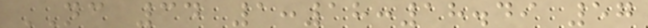NC 34 1:18:18.49 57
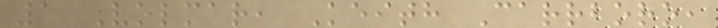1 Volmar, Keith Carrboro,
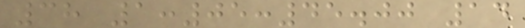38 1:05:45.00 14
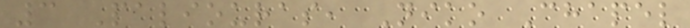3 Paliouras, Niko Chapel
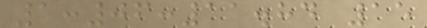1:06:11.84 15
